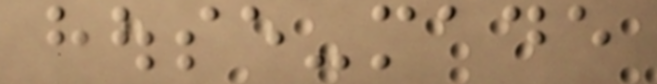house-made
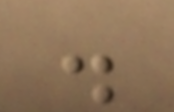.
